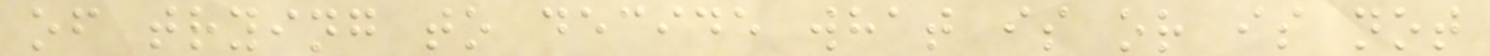of trying to decide what is or is not
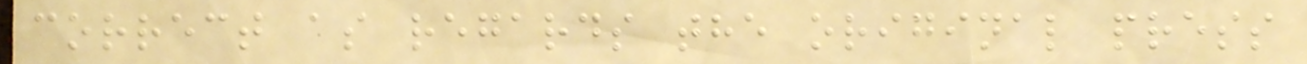correct as regards the original press
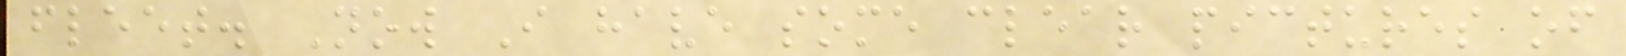fleet. Now I have some clear pictures of
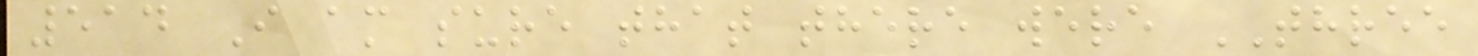514 I am sure that there were THREE
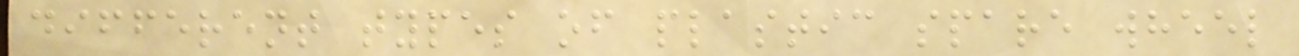different types of plastic spare wheel
